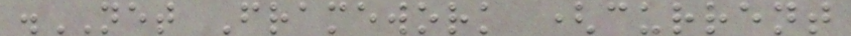.NET Framework (current
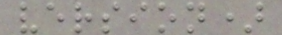version)
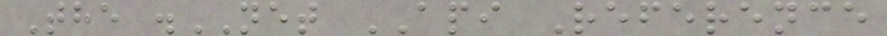The .NET API Reference
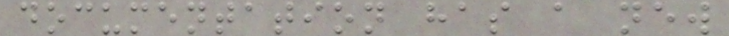documentation has a new
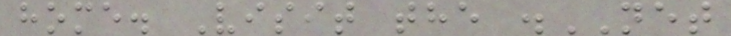home. Visit the .NET
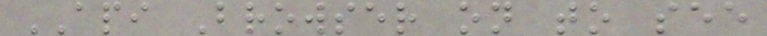API Browser on to see
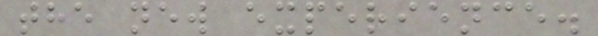the new experience.
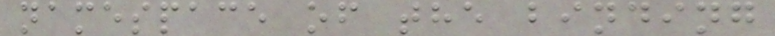namespace of the binding
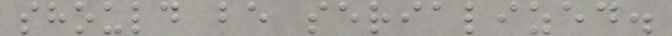should be serialized.
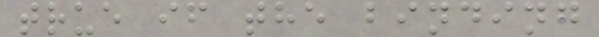true if the binding
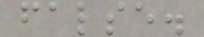false.
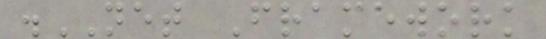.NET Framework
